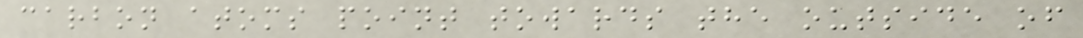carbon atoms point towards the outside of
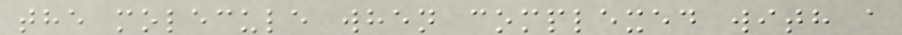the molecule when complexed with a
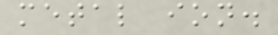metal ion.
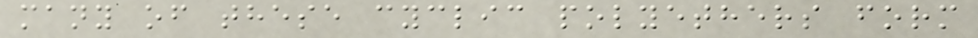many of these cyclic polyethers form
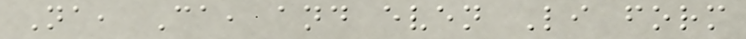Na, Ca, and even Li form
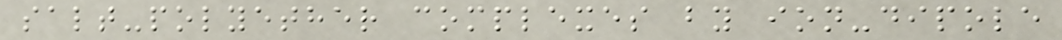salt-polyether complexes by ion-dipole
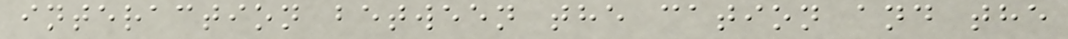interaction between the cation and the
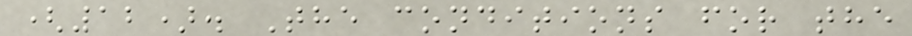(12). The conditions for the
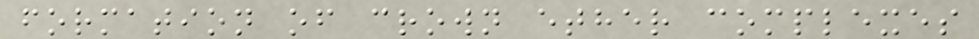formation of crown ether complexes
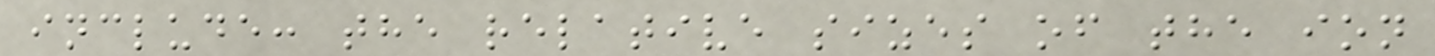include: the relative sizes of the ion
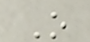O
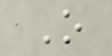O
